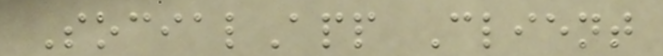SocialApp Client
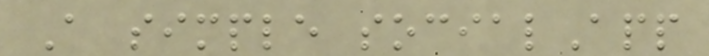A simple socialApp
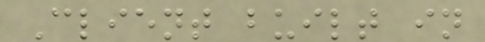Client built in
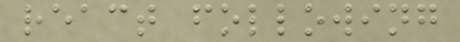react following
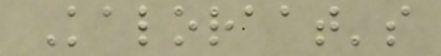Kaloraat's
